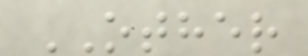OTHER
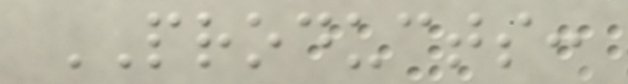PRODUCTS:
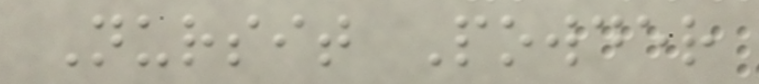Nursit Powder
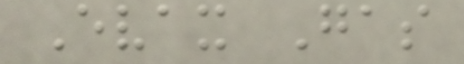Evax Gas
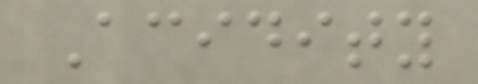Acidity
